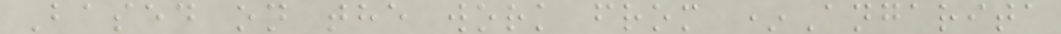Based on the work from *Angarita
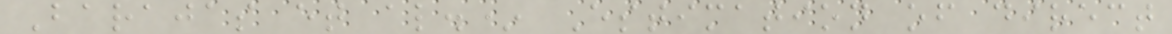Barajas et al.* Estimation of direct
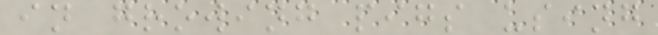in growing pigs using
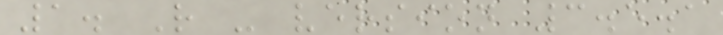1. R - version 3.5.1
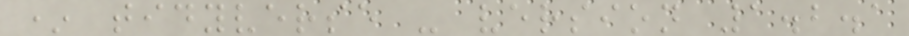* tidyverse - version 1.2.1
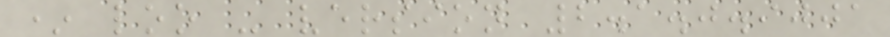* loo - version 2.1.0.9001
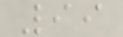99
